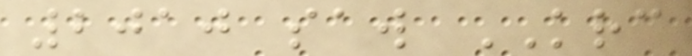2010 saw KRC
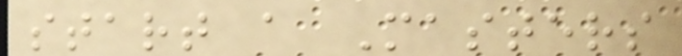start a Masters
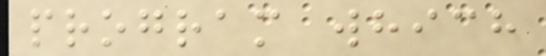program which
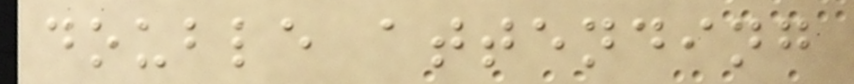double attending
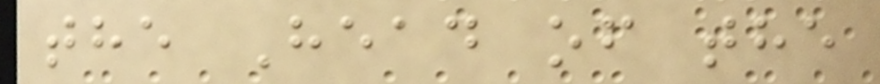the Head of the
